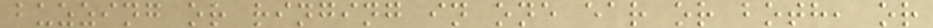buzzing or ringing in one ear or both, or
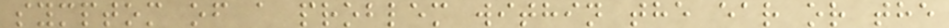symptom of a problem within the ear or the
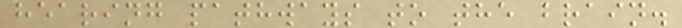hearing pathways to the brain.
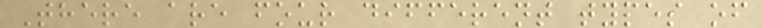There are four different types of
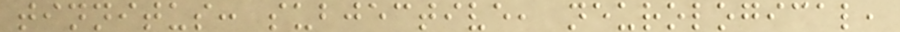tinnitus: subjective, neurological,
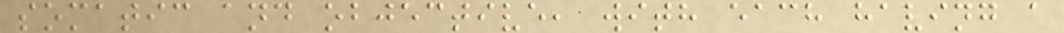somatic and objective, with each having a
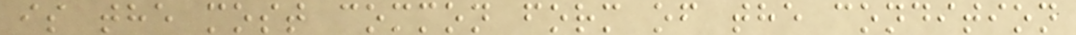is the most common form of the condition
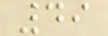49
